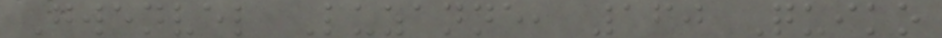Gwenvel Luzanne, 160 Quiko
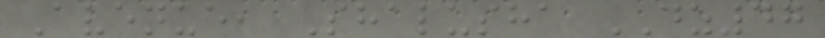Avenue, Shalusha DZ47
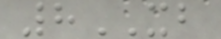8XB
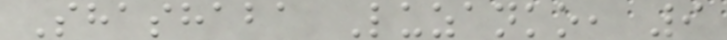Shashaba Luzanko, 9
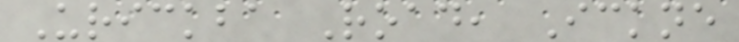Urickba Road, Ickne
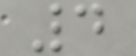4
